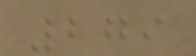279
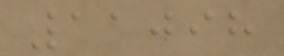11098
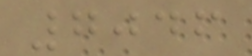7046
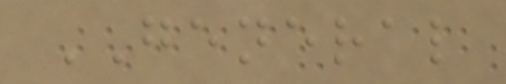GENERAL
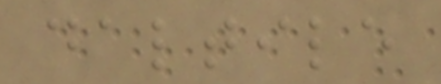daltile
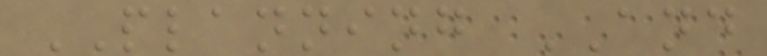PLANNING AND
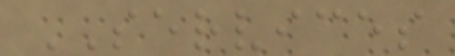SERVICES
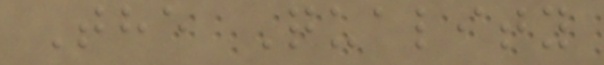The Quality
